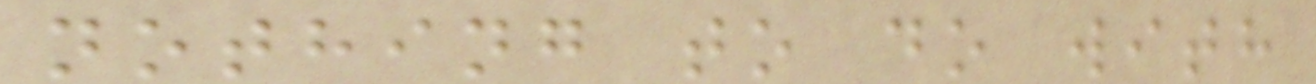nothing to do with
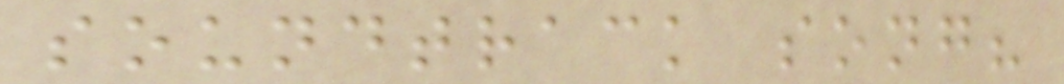soundtrack song?
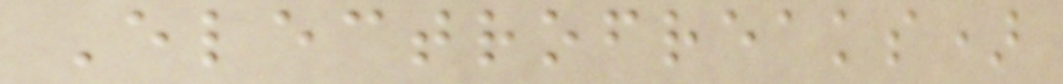Electrofreaks)
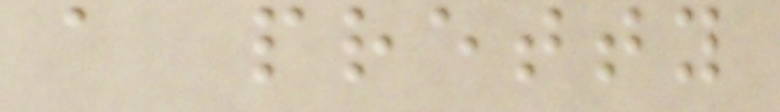a pretty
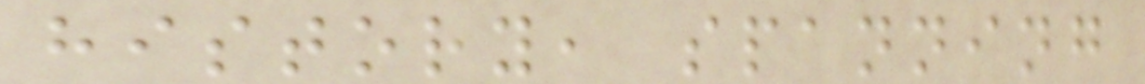history, spanning
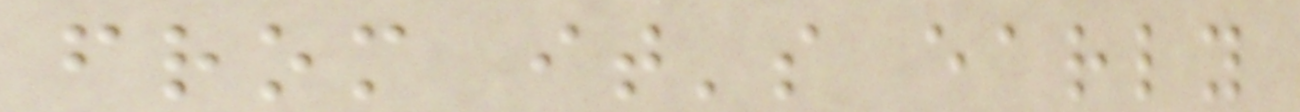from it's early
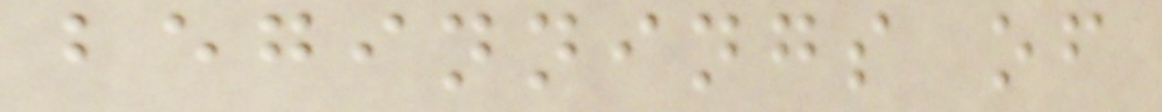beginnings of
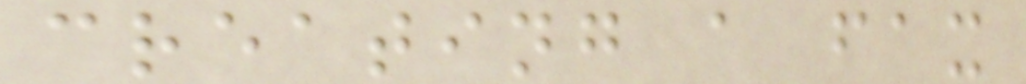creating a fax
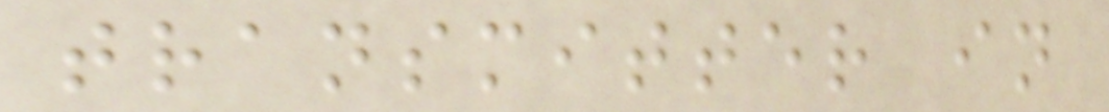transmitter in
